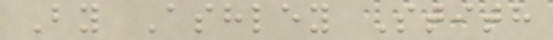By Ashley Stith
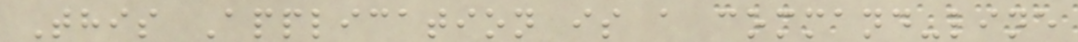This Application is a command-line
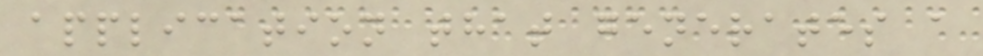application that generates a
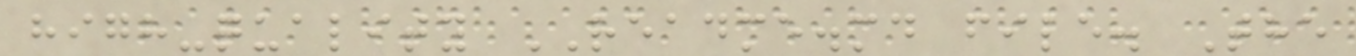high-quality README.md file. The
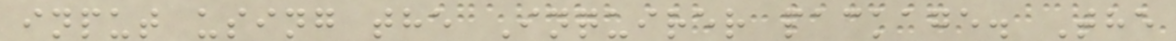input using the Inquirer package. The
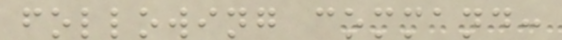following command:
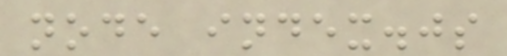node index.js
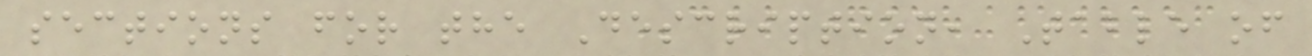sections for the Description, Table of
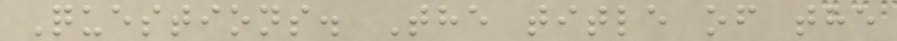Questions. The title of the
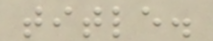title.
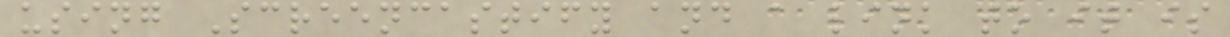using Screencastify and a link to it is
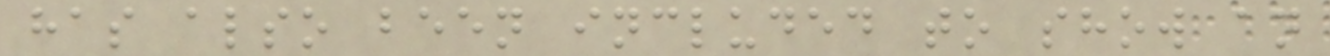has also been included to show an
